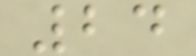24
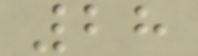28
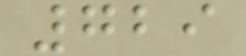729
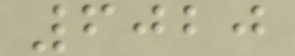6020
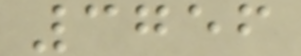3756
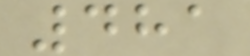481
